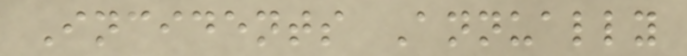Incidents Annually
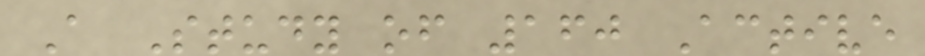A Study of 160 Active
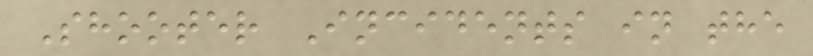Shooter Incidents in the
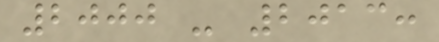2000 - 2013:
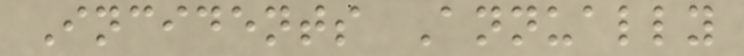Incidents Annually
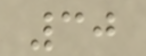30
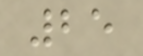25
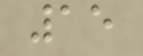15
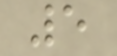5
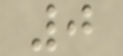0
